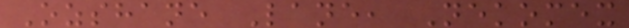Ozshane Lane, Nekomex
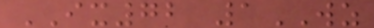IX72 1WZ
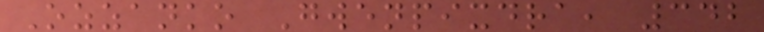Ozzanko Gwenpixdra, 342
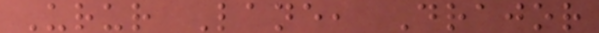Urur Lane, Drajor
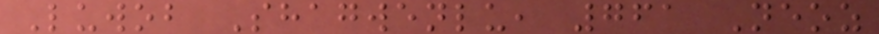Luwob Shagwenlu, 761 Neoz
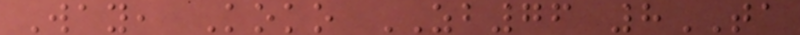Way, Koko ZB76 8TA
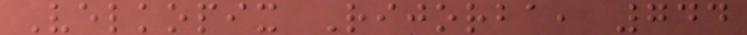Velkopix Rijorba, 744
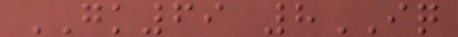GK69 8IQ
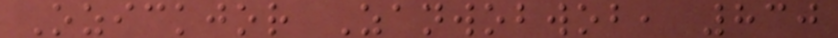Ozickjor Zanwobwob, 830
